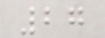27
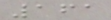161
